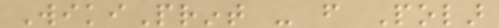WikiPrint - from Polar
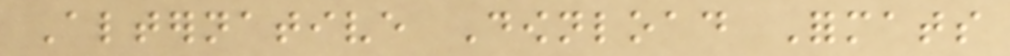Alternative Download Formats
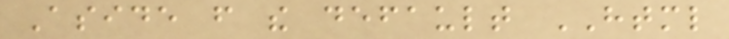Aside from the default HTML
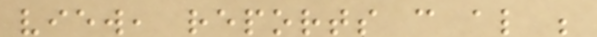view, reports can also be
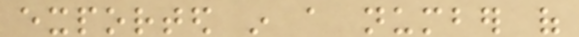exported in a number of
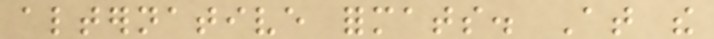alternative formats. At the
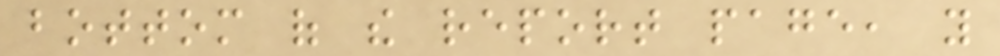bottom of the report page, you
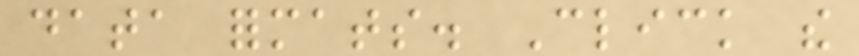data formats. Click the
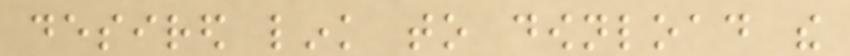desired link to download the
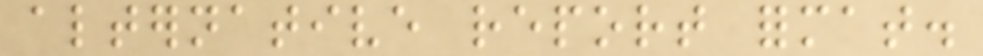alternative report format.
